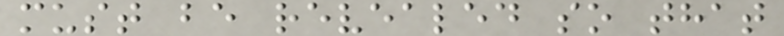must be revealed so that
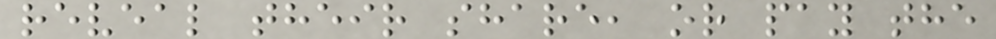reveal their share, or pay the
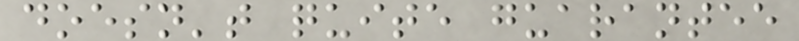doesn't quite guarantee
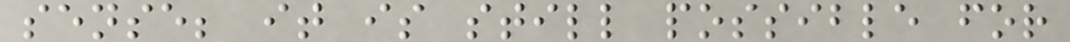sense; it is still possible for
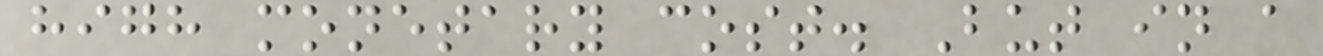high monetary cost. But in a
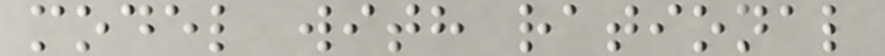model with rational
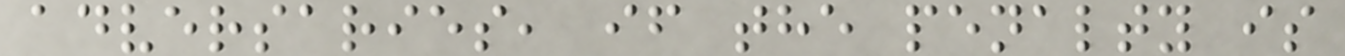adversaries, if the penalty is
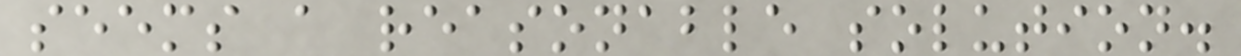seems a reasonable solution.
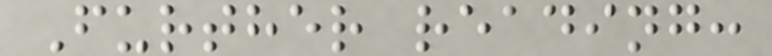Further reading:
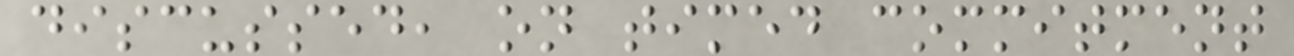discussed, on timed commitment
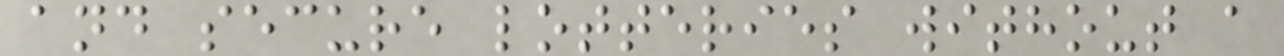and secure lotteries without a
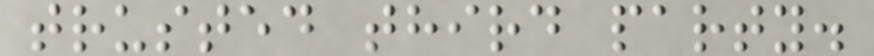trusted third party.
